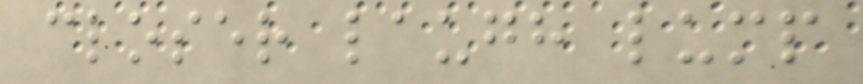closer laugh lump
